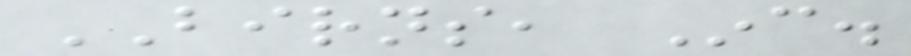BIRNS, Inc.
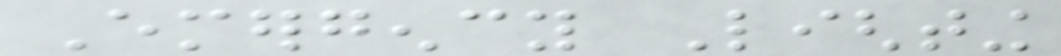Emergency Lighting
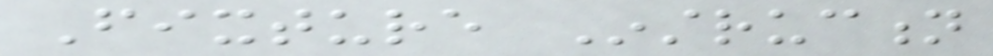Fixture Instruction
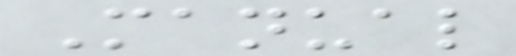Manual
